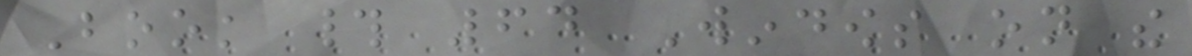Book # 64 Windows on the
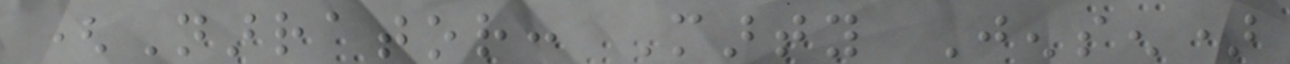(Narrator: Marty Jensen)
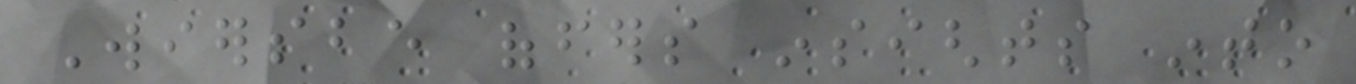Wiersbe offers insights into
